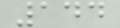144
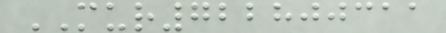MUR722800311
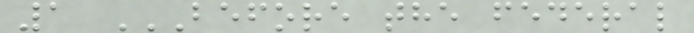1 BEFORE THE FEDERAL
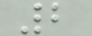2
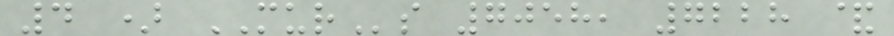4 ) MURs 7058, 7228 &
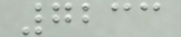7233
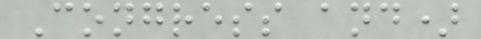Congress and)
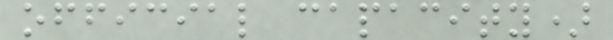official capacity)
